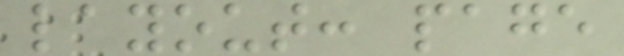layout: page
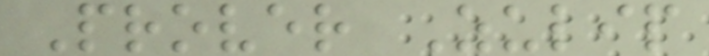Prover Zulip
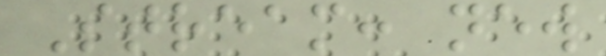Stream: new
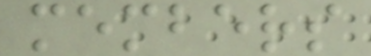members
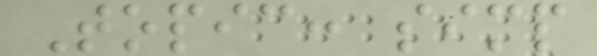Topic: simp
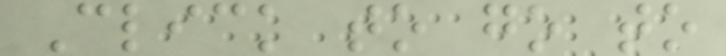Click to go to
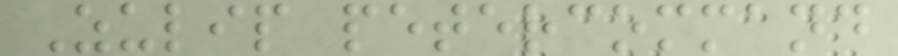Zulip petercommand
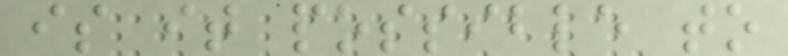is it possible to
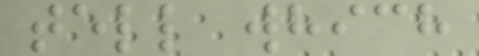tell which
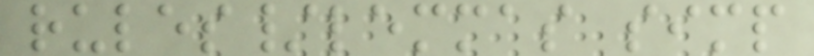rules/lemmas simp
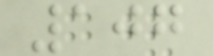107
